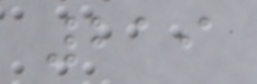219
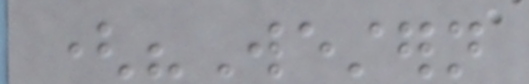("Western
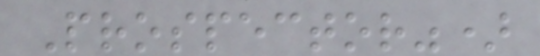Prospector")
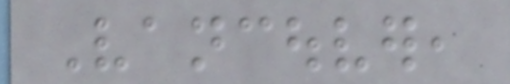Vancouver,
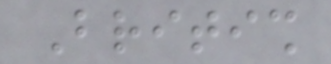British
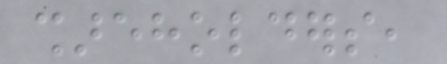shareholders,
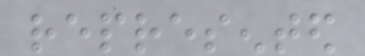represented
